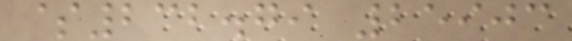$232.79 25903
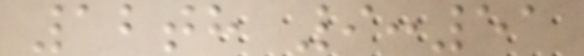12th 9:51
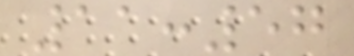11:57
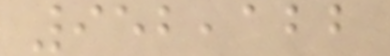952,122
